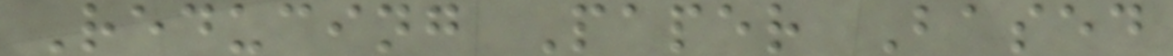Reducing Paper Based
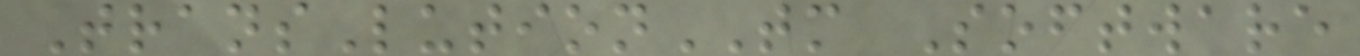TransLutionTM Software
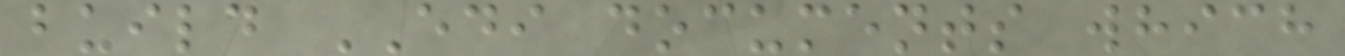build EDI documents which
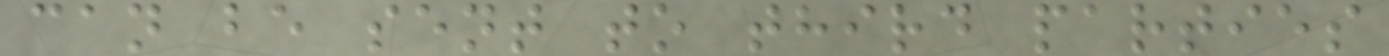can be sent to third parties
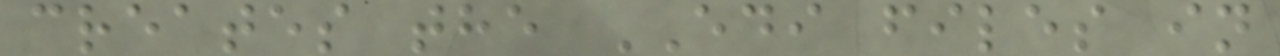creates the EDI files in
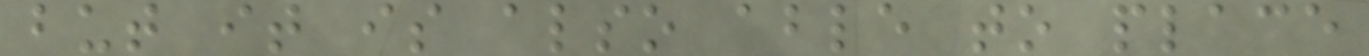but it is also able to place
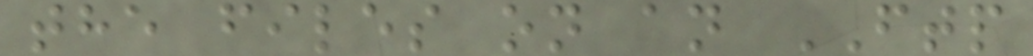the files on an FTP
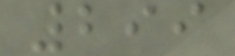299
